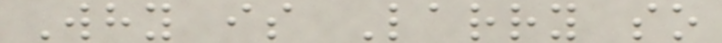Why is Larry so
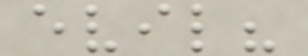evil?
